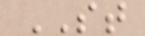ST
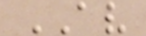AV
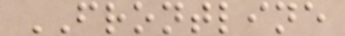FRONTLINE
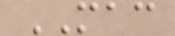MAC
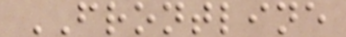FRONTLINE
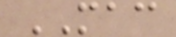MAC
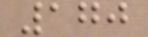170
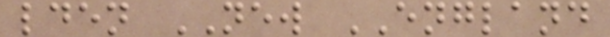lden NEW ENGLAND
